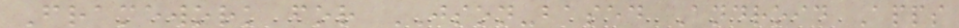Framework for JSON-based Android Apps
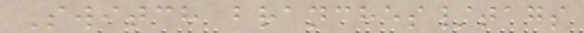Switch branches/tags
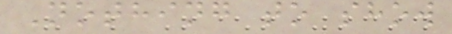Nothing to show
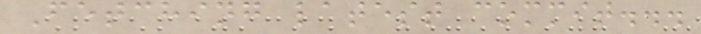Fetching latest commit...
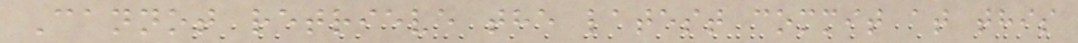Cannot retrieve the latest commit at this
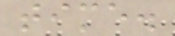time.
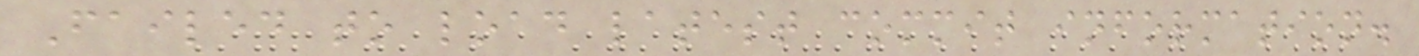Failed to load latest commit information.
